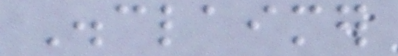Disclaimer
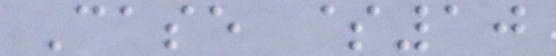Case $10
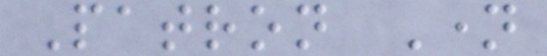Patron Name
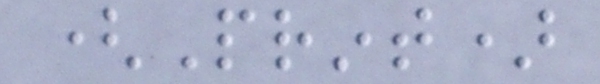(Print)
